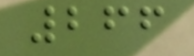266
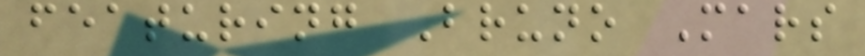featuring Bruno Mars
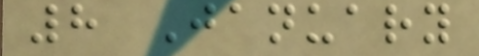8 January
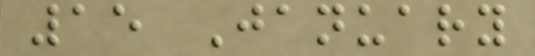15 January
